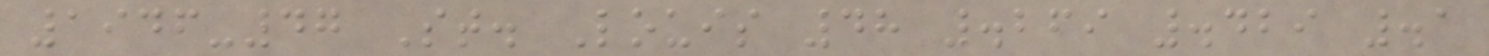1946-47 St. Louis 48 .269 .429 .1
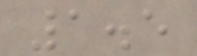1.5
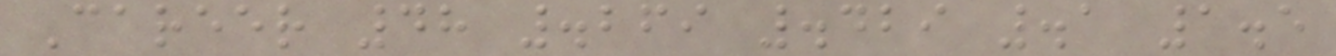Career 48 .269 .429 .1 1.5
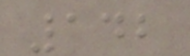142
